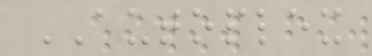AUTOPLEX
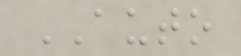AUTO
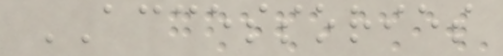ACCESSORIES
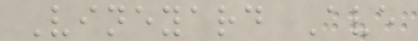Vineyard Ave
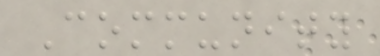Community
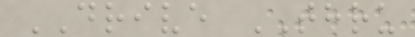DRIVE THRU
